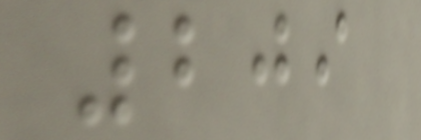209
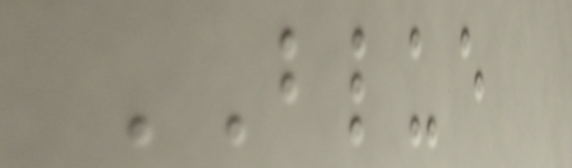BLUE
